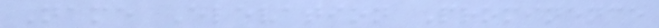Name Elevation Prominence
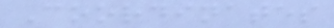Coordinates
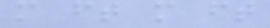m ft m ft
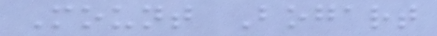Mount Bogart
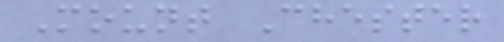Mount Chester
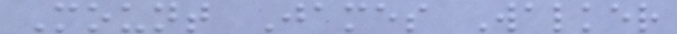Mount James Walker
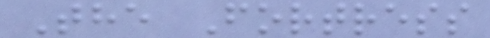The Fortress
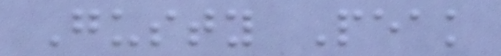Gusty Peak
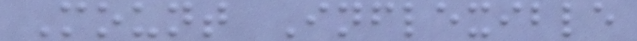Mount Inflexible
